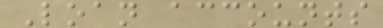Loan accounts
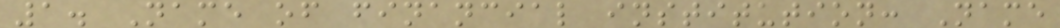1. Name of financial institution: Name
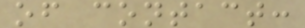of contact:
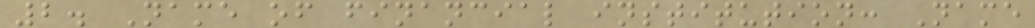2. Name of financial institution: Name
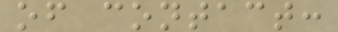of contact:
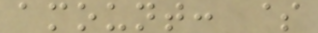amount: $
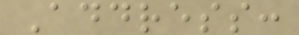Address:
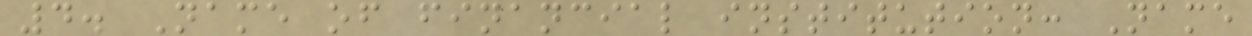4. Name of financial institution: Name
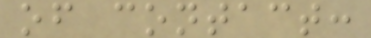of contact:
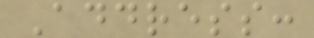Address:
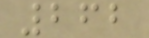262
